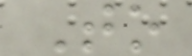To
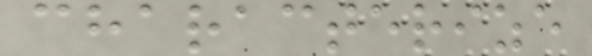characterize
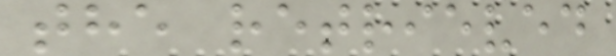the retrieved
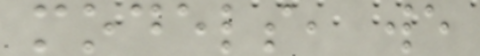models, we
